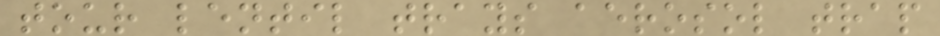tour lentil trays aerosol trap
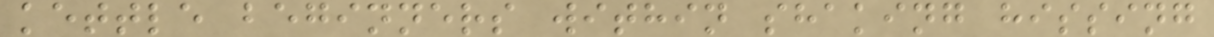kettle beginners within shaking hissing
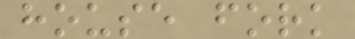house fork
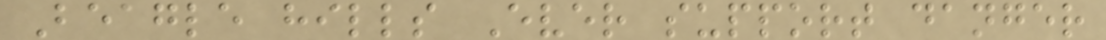Beagle hills Ever support danger
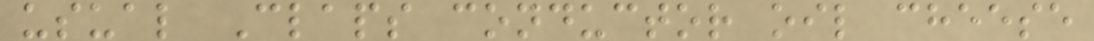usual Claps conductor oil cheese
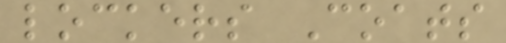lockers Coats
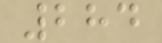284
